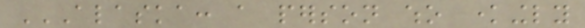ALASKA: A PERSON WHO KNOWINGLY
